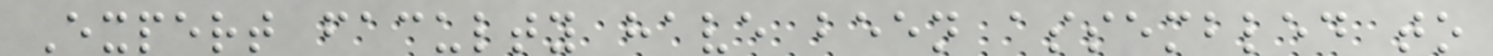Expert faculty have been assembled to
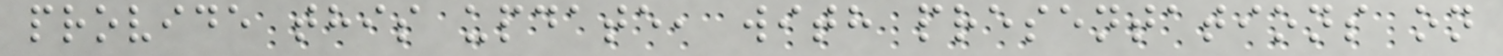provide this update, with presentations on
